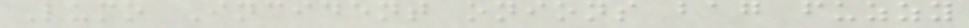Lumo Incident onions bag fuzzy
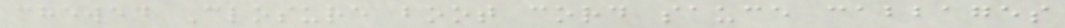chewed Closure boot cord sauce cabbages
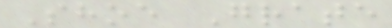Shoe Grate
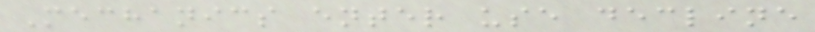Mechanics enter use decline
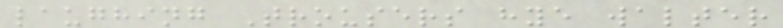laughing Trousers hye walter
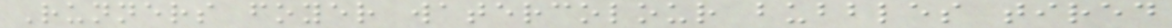Runners foyer watercolour bubbles tired
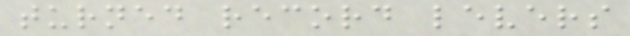turned record levers
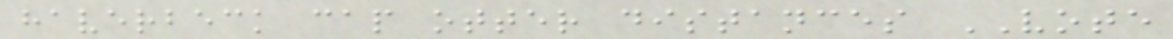haverbeck cap otter distances VOTE
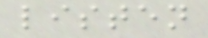listen
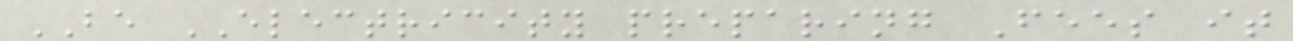BE ELECTRICITY preparing Fees it
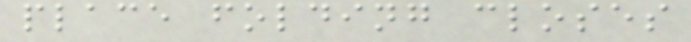place folding closes
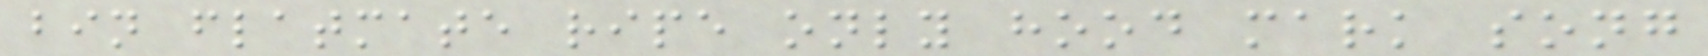bin flatmate ripe only hood mark song
